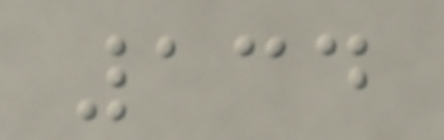134
